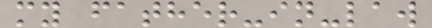my father-in-law
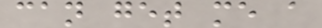can get me a
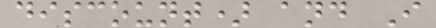discount) and I
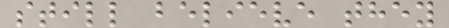still believe they
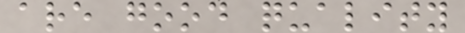are good quality
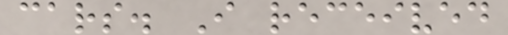cars. I received
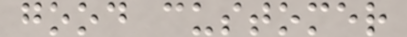good customer
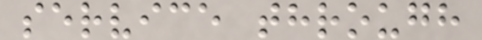service through
